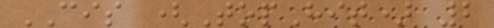CIS (TopHit) 2
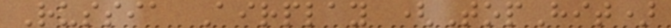Russia Airplay (TopHit)
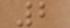2
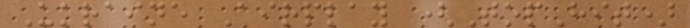Ukraine Airplay (TopHit)
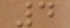4
